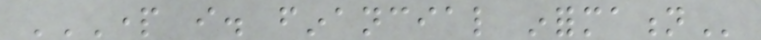PART I. FINANCIAL INFORMATION
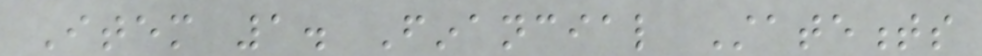Item 1. Financial Statements
